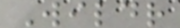Wildr
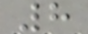8
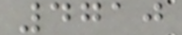4710
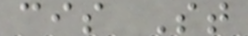cis St
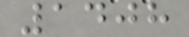1408
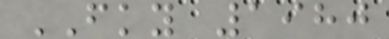FKY 1980
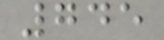745
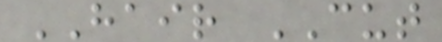HAIR CUT
